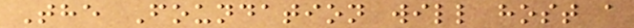The Foundation will host a
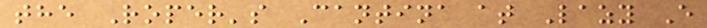the Roper's Cantina at Lazy E
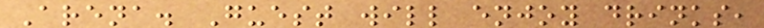Arena. Guest will enjoy drinks,
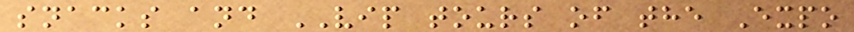snacks and VIP tours of the Expo
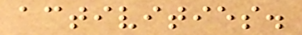activities.
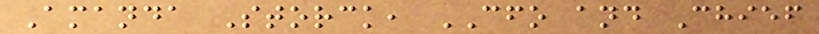Amanda Storck, CFO and Chief
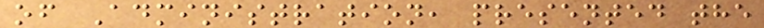of Administration, presented the
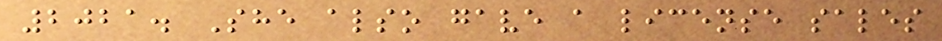2021. She also gave a license sales
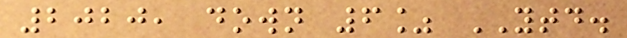2020, down 6% YTD.
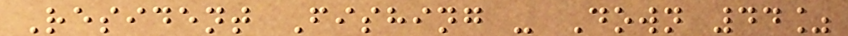Resident Fishing - Down 44%
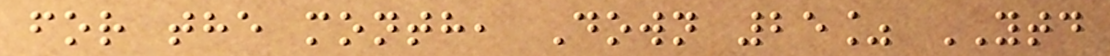for the month, Down 25% YTD
